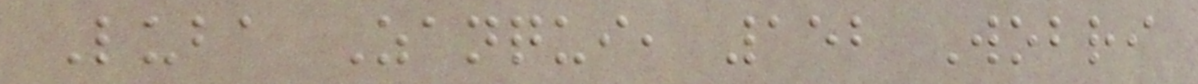Luba Zanqui, 152 Wobri
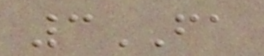3FA
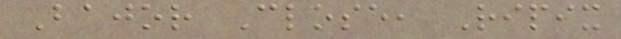Bajor Close, Ripix
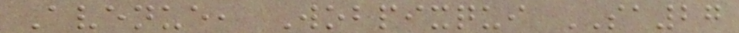Avenue, Wobpixqui SA27
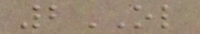2OL
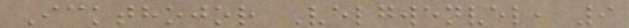Ickthojor Velgwenvel, 9
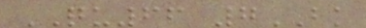QU66 7BK
